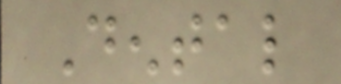Dental
